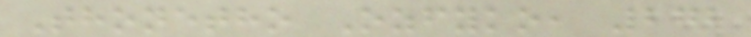Thonetho Ozfyko, 272
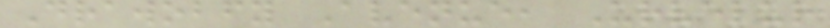Drawobfy Avenue, Urvelur
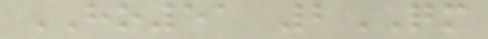HO51 2QM
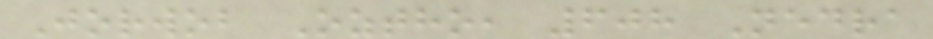Jorwob Oztho, 608 Nedra
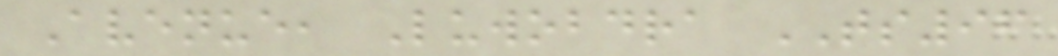Avenue, Luwobdra TS96
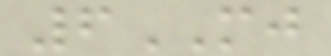6MJ
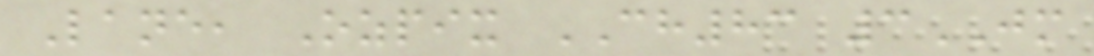Lane, Ozpix CH83 3JM
